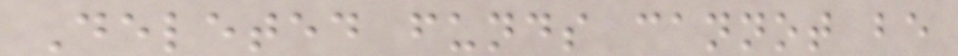Deleted funds cannot be
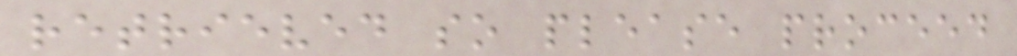retrieved so please proceed
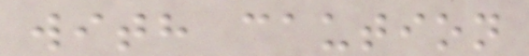with caution
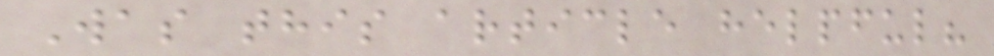Was this article helpful?
